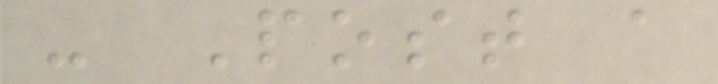- Post a
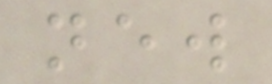new
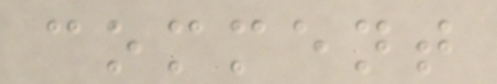comment
